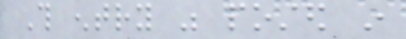This entry was posted in
